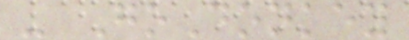- GoDonkey
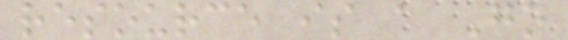resource is a Go
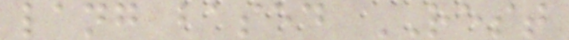lang based REST
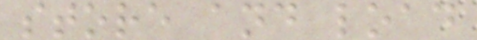store and load
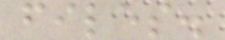files.
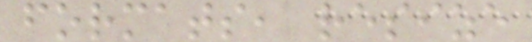formats, resize
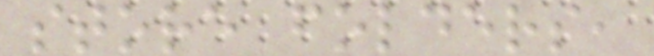store folders,
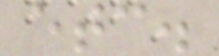etc.
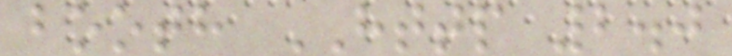booth HTTP 2.0
